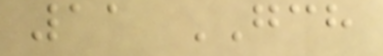11 GCH
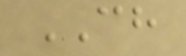CH
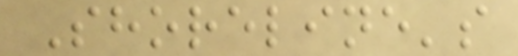Shoreline's
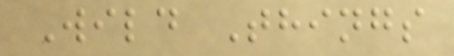Wild Things
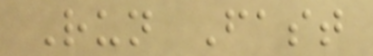Run Fast
